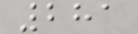281
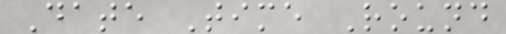Date Time Round
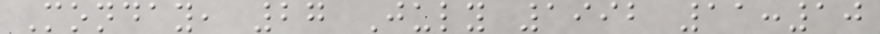Monday, 27 July 1992 11:10
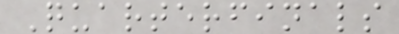Quarterfinals
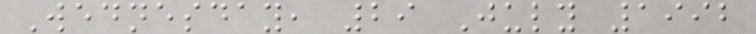Wednesday, 29 July 1992
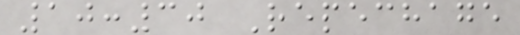10:30 Repechage
